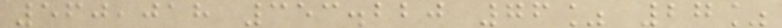560,018 353.220 76% 27%
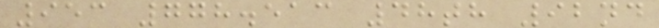953 778.513 48th 92nd
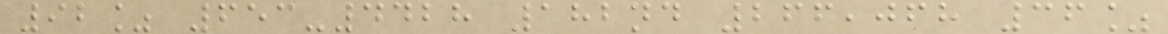92% 653-4428 182nd 266,068 36%
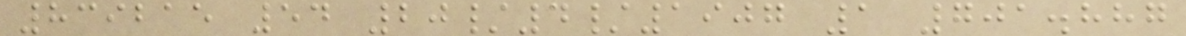839215 54 20/4/1907 1 701.887
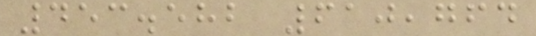453.582 610,764
